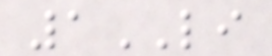1LI
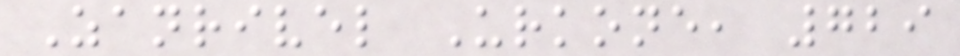Zanrivel Urkone, 729
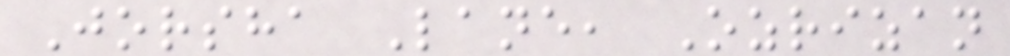Jorsha Lane, Ozrizan
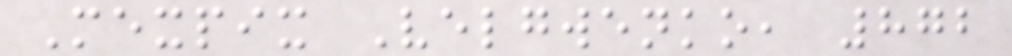Mexpix Velgwenko, 872
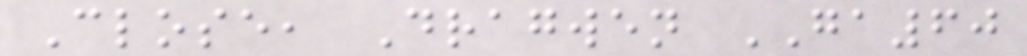Close, Dragwen GA60
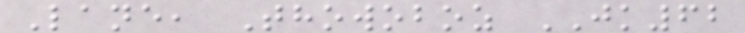Lane, Thowoboz JK62
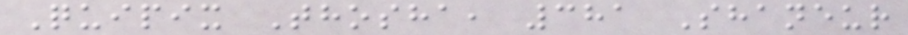Quipix Thosha, 381 Shaneur
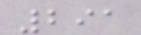291
